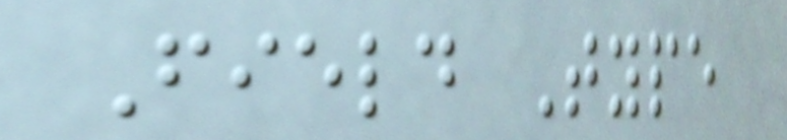Field Type
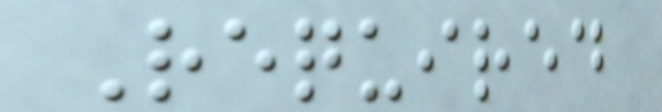Required
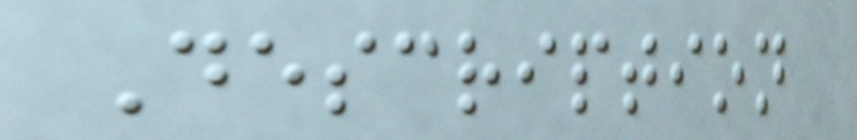Description
